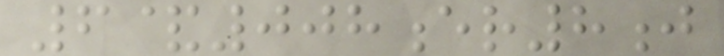6&008er8j
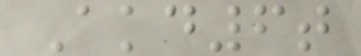Akd6t
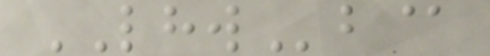LHWb@
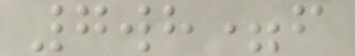7wh=f
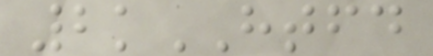2kHTFD
